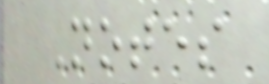Notes
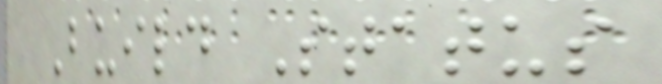Build Status
